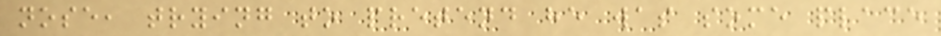nose, trying to pretend he was some place
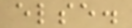else.
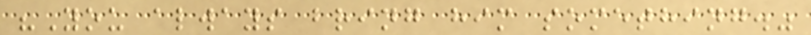"You always bring him something."
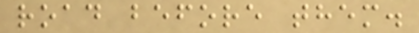road before them.
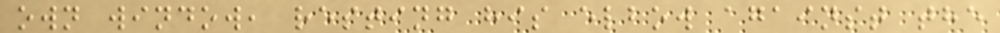own window, resting his elbow against the
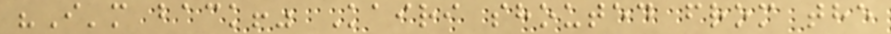"I'm back!" Kairi shouted from the
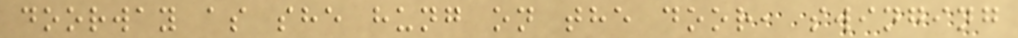doorway as she hung on the door, swinging
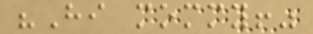"Hi mommy!"
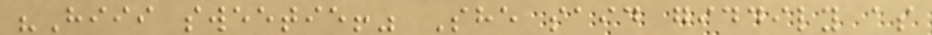"Hiii sweetie!" She said giddily as
